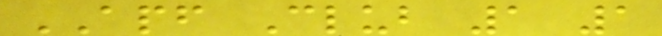APF Club 1 1
